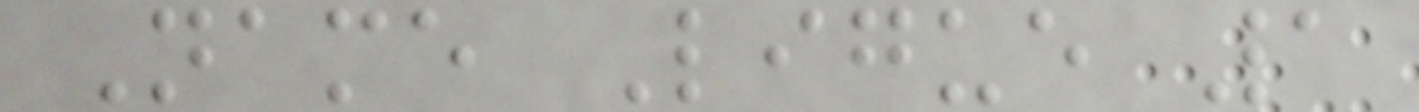Name Ligue 1
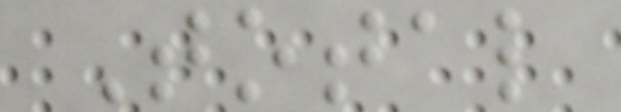Total
